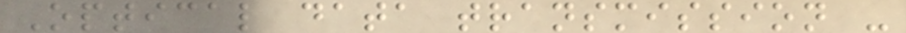Optical data transmission -
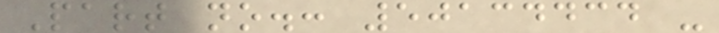Part no.: 50134434 -
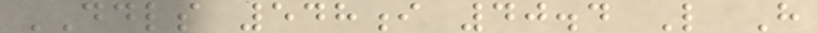DDLS 548i 40.4 L H
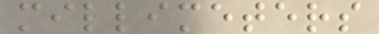millimeters
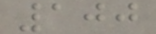100
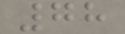78
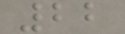22
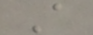A
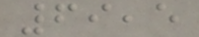69,5
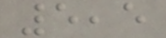5,5
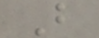B
